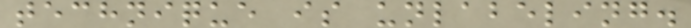technique is unlabeling.
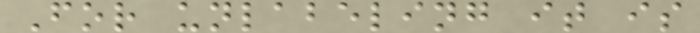For unlabeling it is
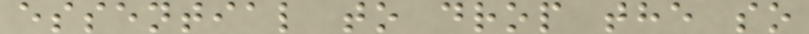essential to drop the so
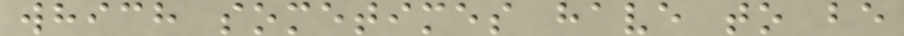which sometimes have to be
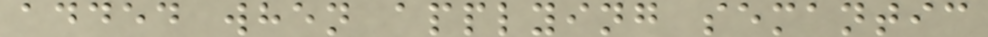added when applying semantic
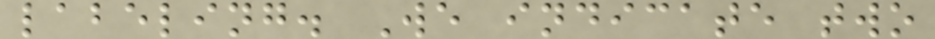labeling. We indicate two
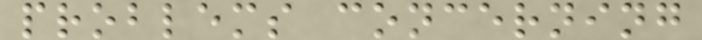problems concerning
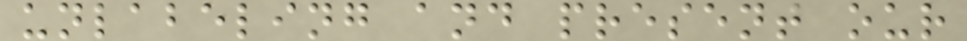unlabeling and present our
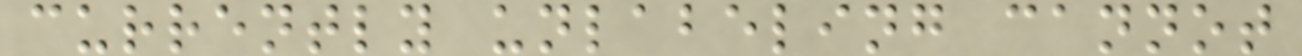currently unlabeling cannot
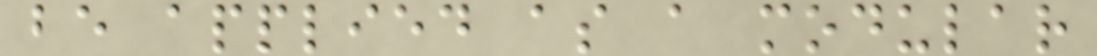be applied as a modular
